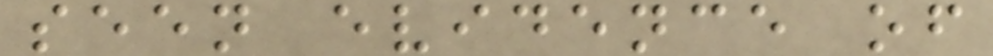seen evidence of
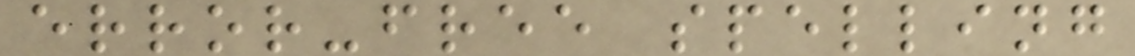error-free spelling
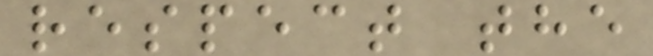respect the
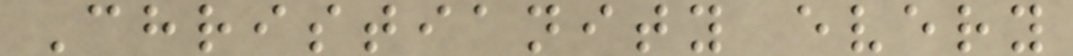Christianity every
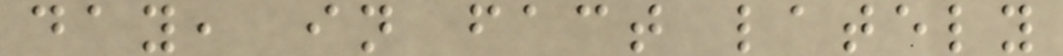day, in fact lately
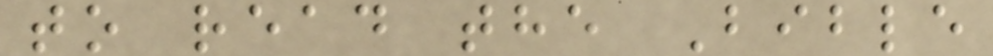to read the Bible
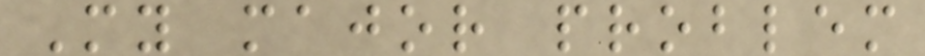My major problem
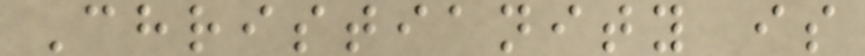Christianity is
